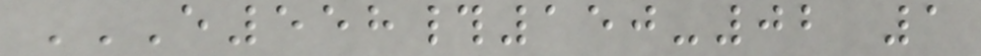E558#150-02 1
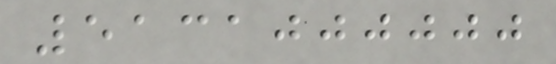5131000000
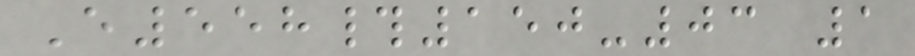E558#150-03 1
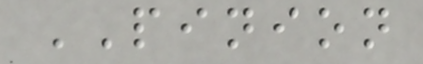PINION
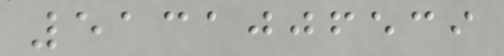5131006539
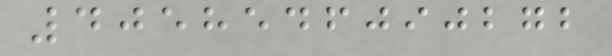4058546090272
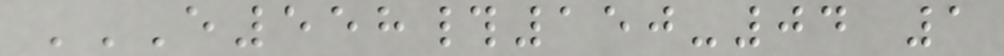E558#150-04 1
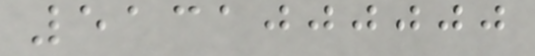5131000000
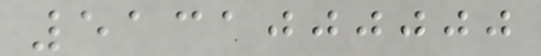5131000000
